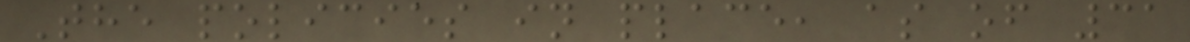The policies in place, as of 31
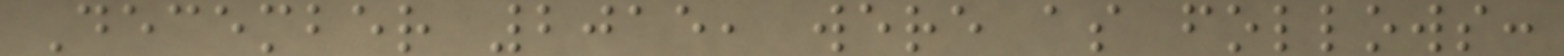December 2015, were as follows:
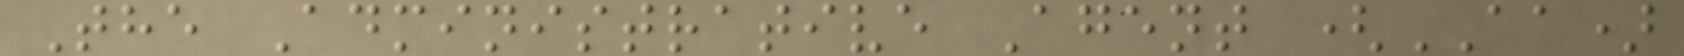The Administrative Agent (AA)
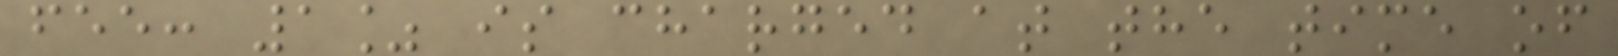fee: 1% is charged at the time of
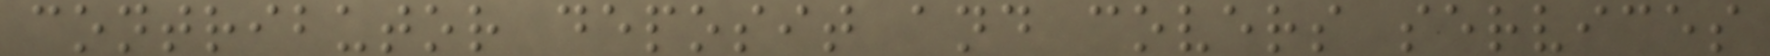contributor deposit and covers services
